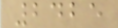2425
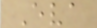Eva
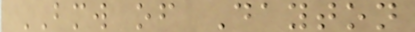BMW of Dayton
